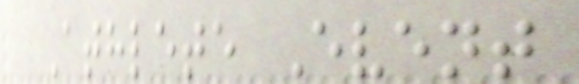Athlete Event
